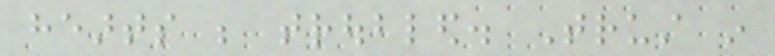hearts be troubled. Trust in
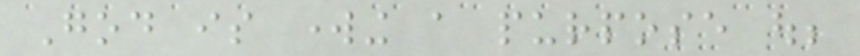God is working a purpose out;
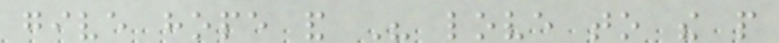give hope and His love to the people
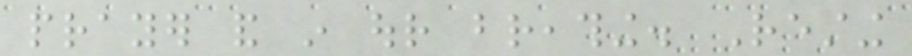prayer and in our breathing. Resting
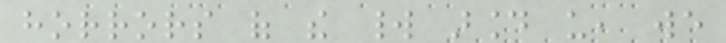horrors of the world around us, we
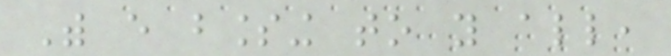With every blessing to you all,
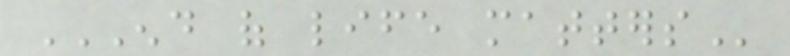END OF LIFE MATTERS
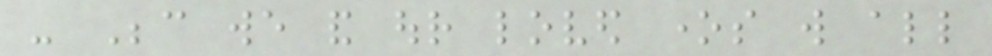- Because we and our loved ones will all
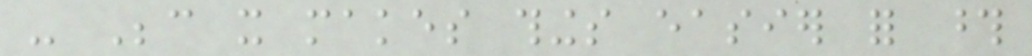- Because it makes things easier for those
